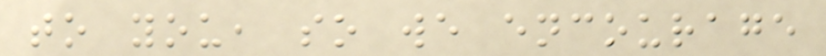to you, so we encourage
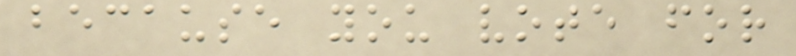because you vote for
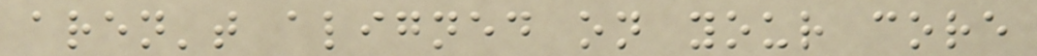aren't aligned on your core
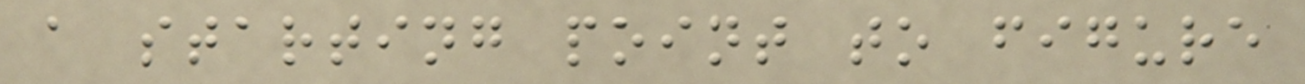a starting point to figure
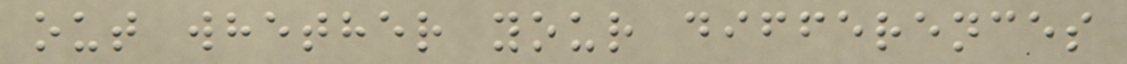out whether your differences
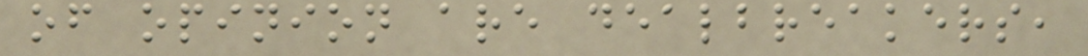of opinion are dealbreakers,
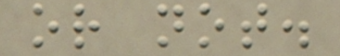or not.
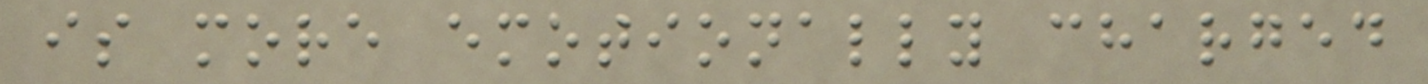is more emotionally charged
